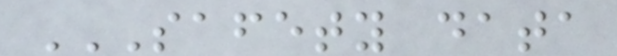SAFETY DATA
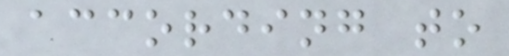according to
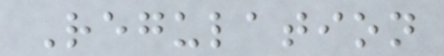Regulation
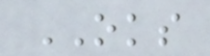OKS
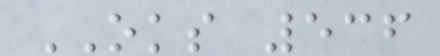OKS 536
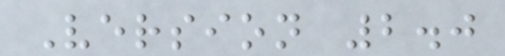Version 2.0
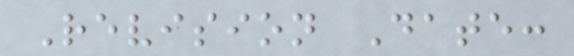Revision Date:
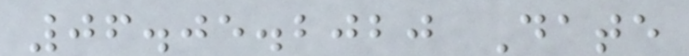06.05.2020 Date
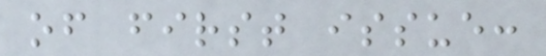of first issue:
